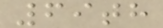69th
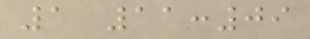1 11:09
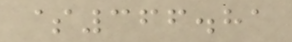$366.81
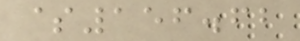$156.62
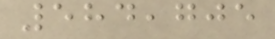584,705
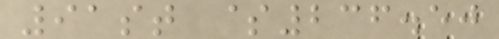91st $236.50
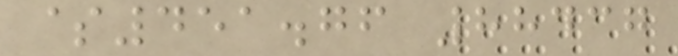$451.76 88437
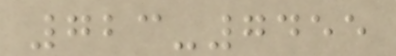723-7455
